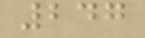247
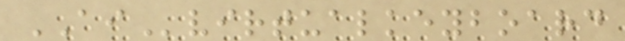AIvirtualkeyboard
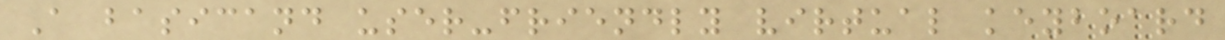A basicand user-friendly virtual keyboard
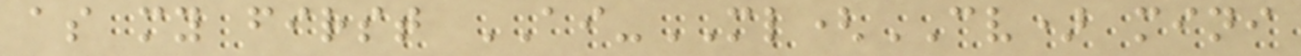as my first AI-ML(CV) mini
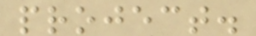project.
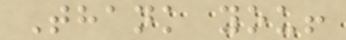Thank you!
